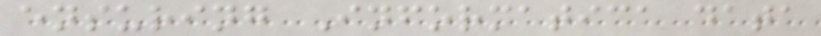ensuring Informatica data
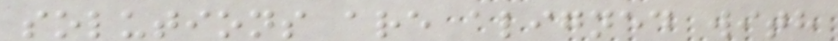solutions are aligned with
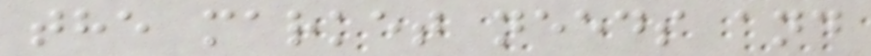the market needs and
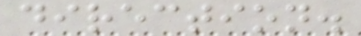direction.
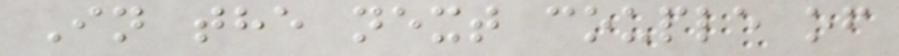In the next couple of
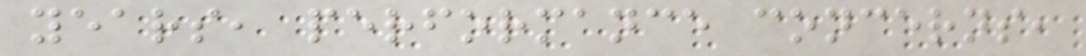years, performance concerns,
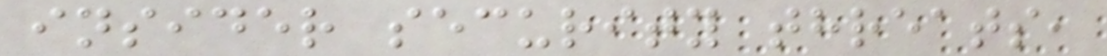insider security threats,
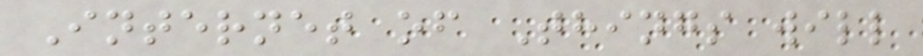Internet of Things will
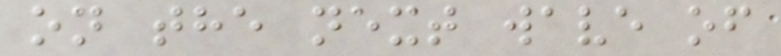on the next wave of
